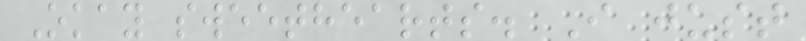Okay sweethearts. I just
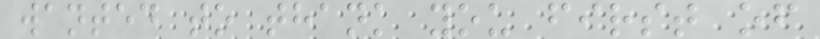wanted to thank you first of
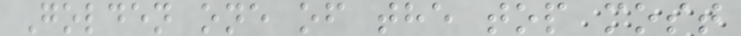Golden one of the top most
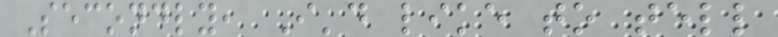Secondly, I'd like to tell
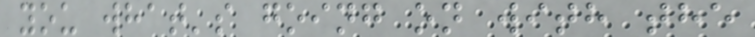you what's going on with the
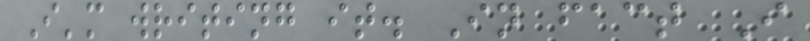I'm writing it. In fact I
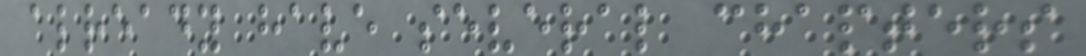already have several chapters
